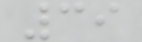39
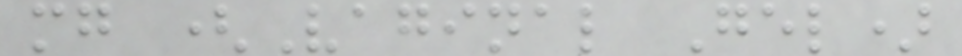mg (Vaginal Gel)
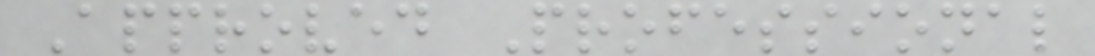Approved Professional
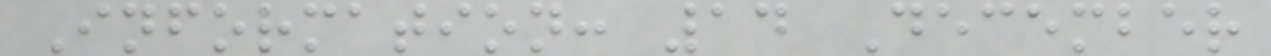Information: 14 December
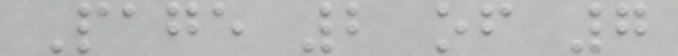Page 2 of 7
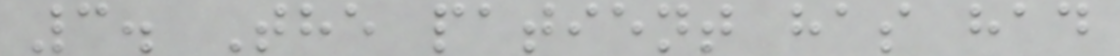3. The patient has had
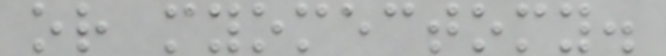or myomectomy.
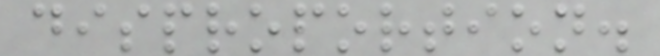disproportion.
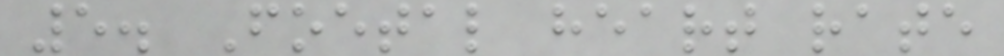5. Foetal heart rate
